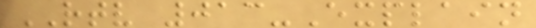RTV 013-Explain
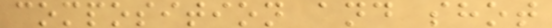composition and shot
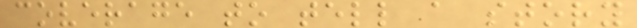coverage to tell a story
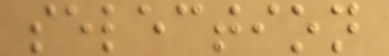selection
